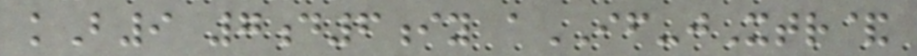kB9 7d6iy aIF-jXtr&
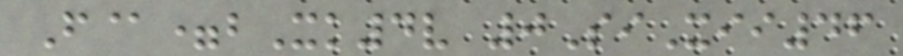F@=bXk4v 0SiXii46
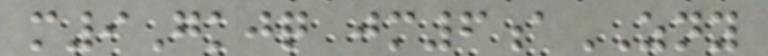m9Gkjq jm6aZNY
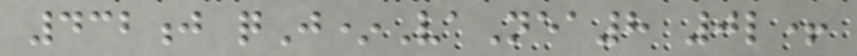432j qJ*VaNea8 0l+
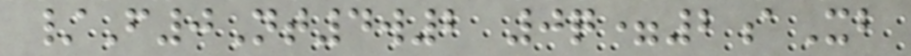/F0Nt4w2 0q=2aXb
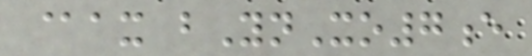@ax bYnXo7e
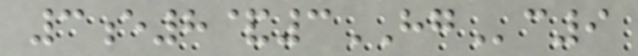3e8&3HGc9
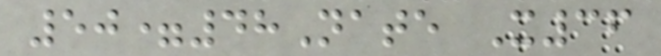50=48Nate X36
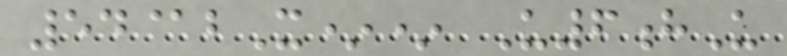54@bX** U6hU
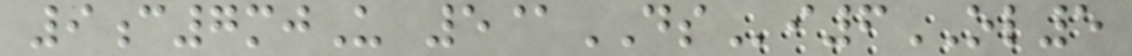9c7mjU 5@DSi6OL5
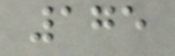175
